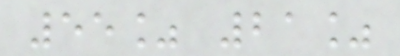55% 21%
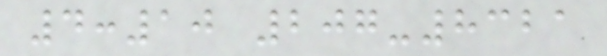4:10 207-8321
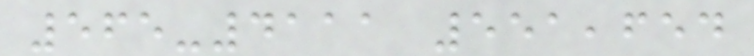565-4111 551,654
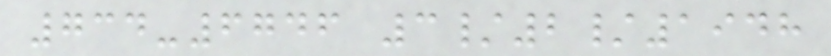734-6746 3/2/1948
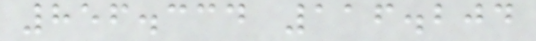856.334 116.204
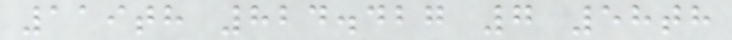119th 824.427 7 58th
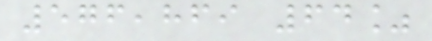576,869 64%
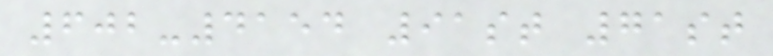602-4154 91st 71st
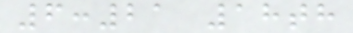6:21 18th
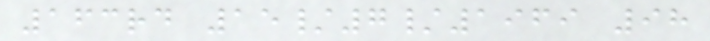163rd 15/7/1969 98
